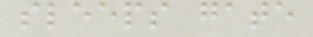sleeps gate
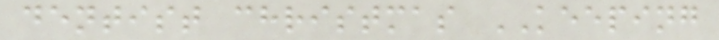dentist christmas KEEPING
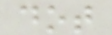dot
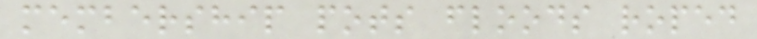membership pots floods roped
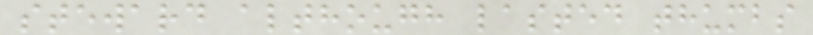steward although lasted thumbs
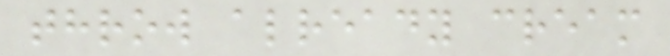throw already cream
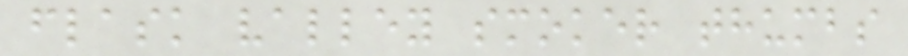flask valley smoker thumbs
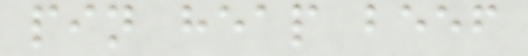pin heap beef
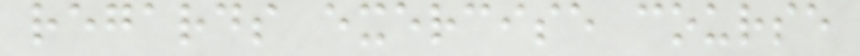regards exercise course
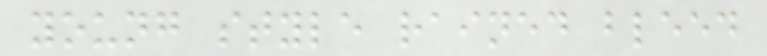young style rained bleed
